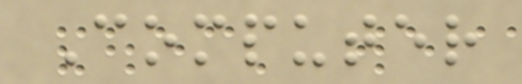Computer
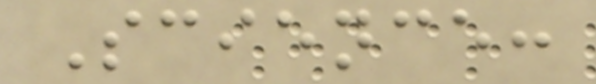Science:
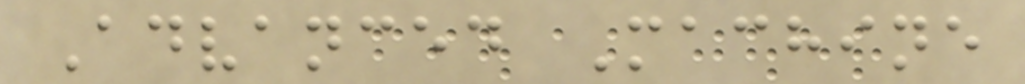Advanced Machine
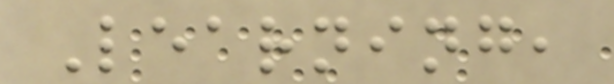Learning,
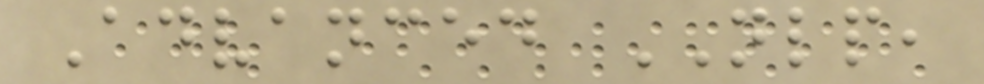Advanced NLP,
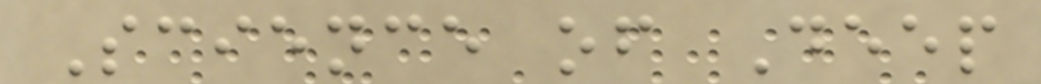Science of Deep
